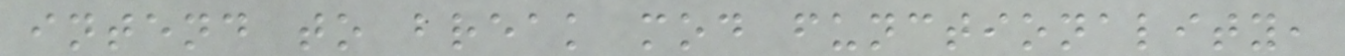intend to break mod functionality,
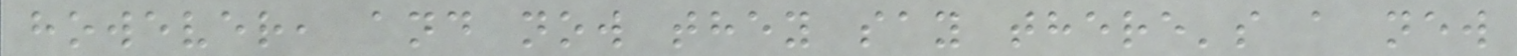however, and now they say there's a new
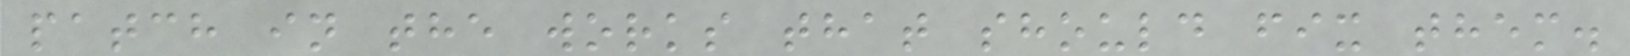patch in the works that should fix them.
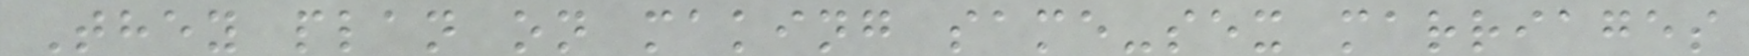They plan on making same-sex marriages
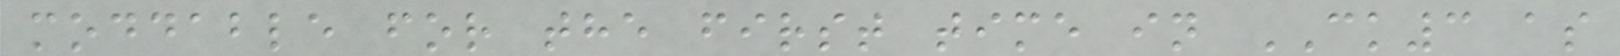moddable for the first time in CK3 as
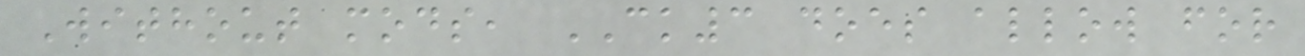Without mods, CK3 does allow for
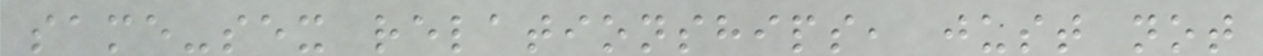same-sex relationships, just not
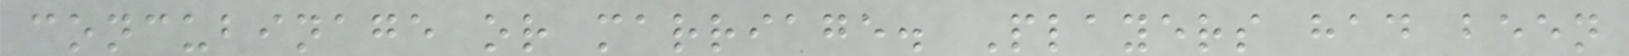concubinage or marriage. Players had been
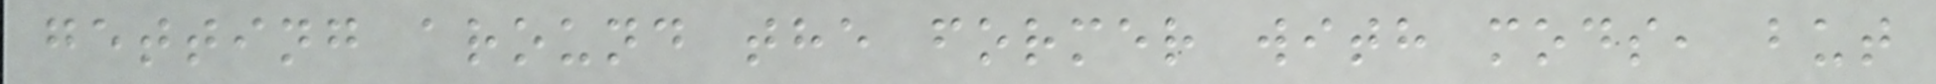getting around the former with mods, but
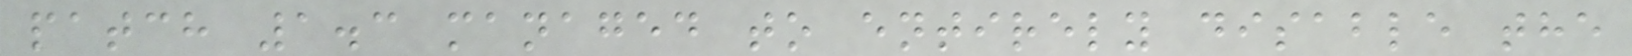patch 1.3 managed to entirely disable the
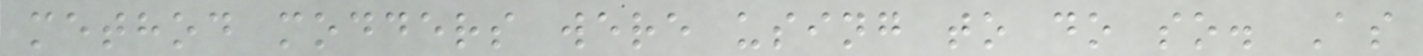method modders were using to do so. As
